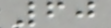60
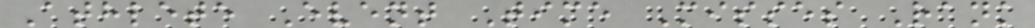Athlete Event Time Misses Rank
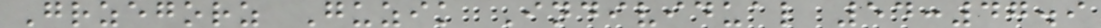Grzegorz Guzik Individual 54:47.9
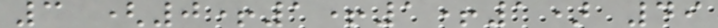3 (0+1+1+1) 49
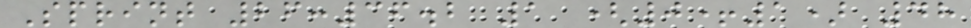Sprint 26:36.2 1 (0+1) 48
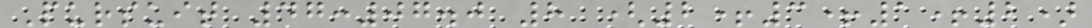Pursuit 47:07.0 8 (2+3+1+2)
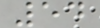54
